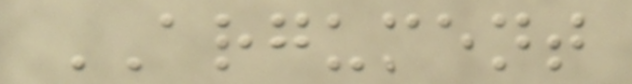ARGUMENT
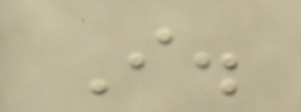I.
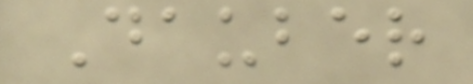Dauber
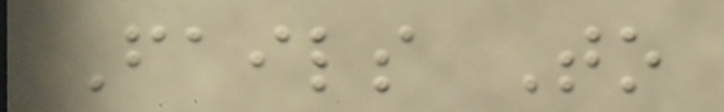Fails To
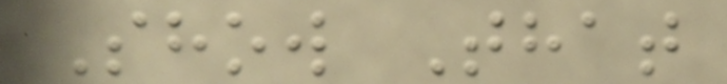Show That
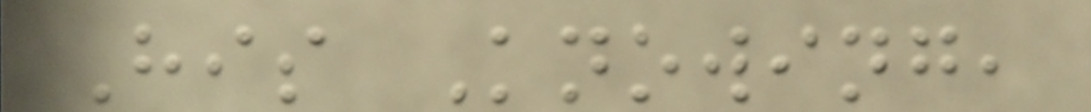His Knowing,
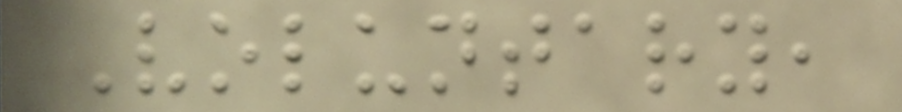Voluntary,
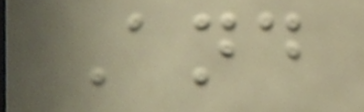And
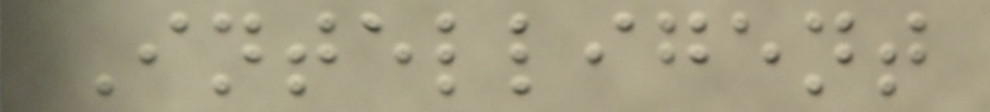Intelligent
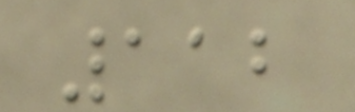112
